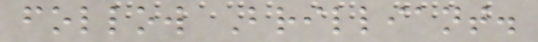follow Brilliant.
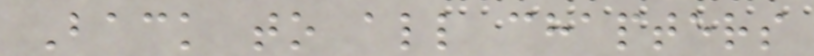Back to all chapters
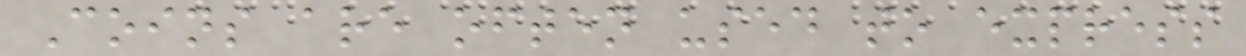Coins are often used to express
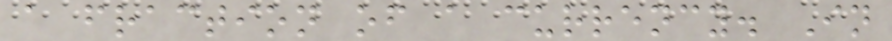a fraction of a currency. In
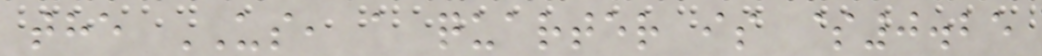the US, a quarter is $0.25
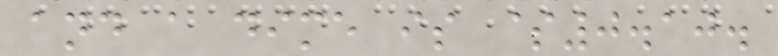and a dime is $0.10.
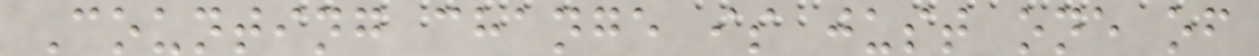Counting change is just one of
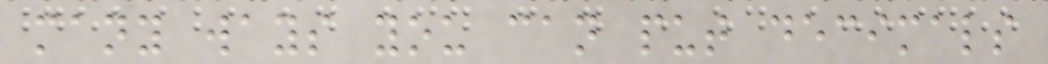many ways you can put decimals
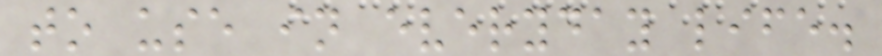to use in everyday life.
